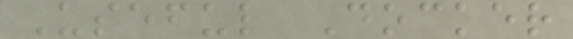Useful Docker
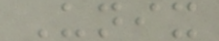Unix
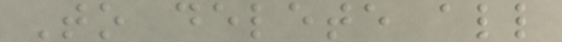To delete all
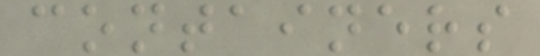containers
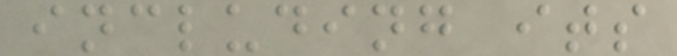including its
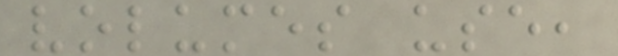volumes use,
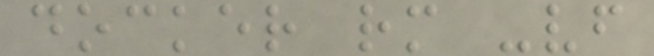docker rm -vf
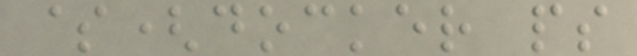$(docker ps
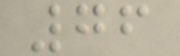76
